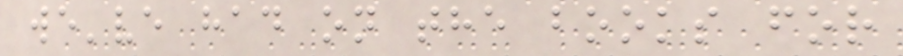we've had on the books for
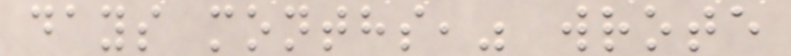days months," wrote
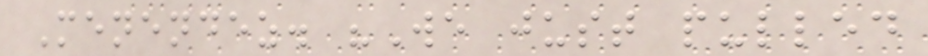Menendez. "We just pulled
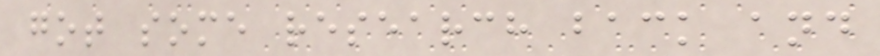got some research back and
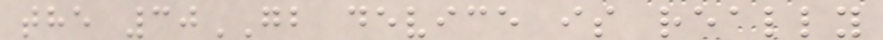the 30GB device is really
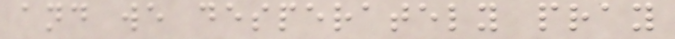and we desperately pray
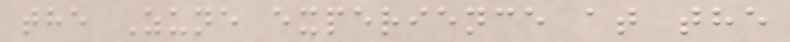the Zune experience at the
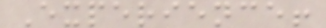Experience!
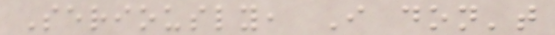Seriously, I don't
